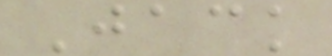Jack
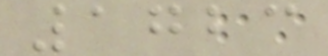1723
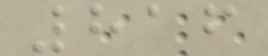816
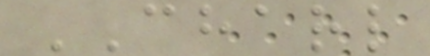CHARL
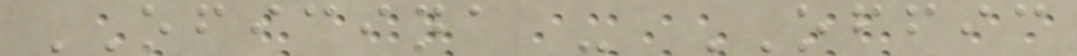OFICINA - OFFIC
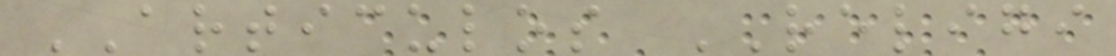ARTICULOS RELIGI
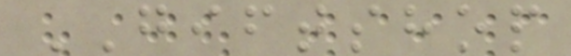GIFTSHOP
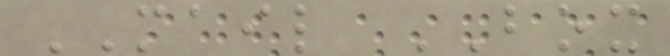MAIL BOX
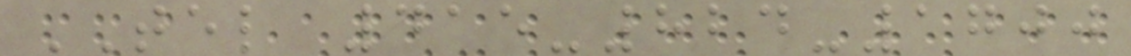TEL 415-824-1700
